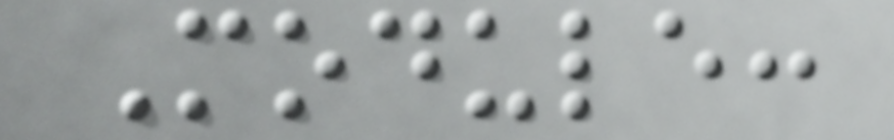Module:
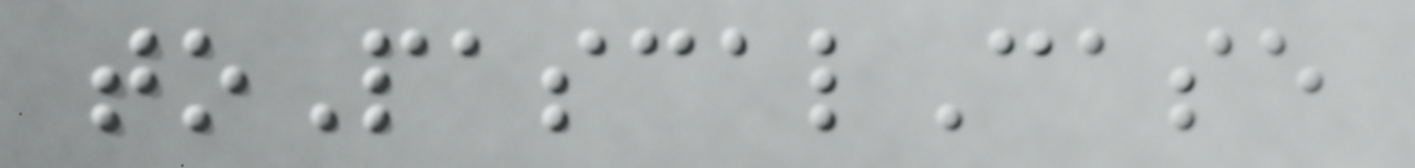toPascalCase
